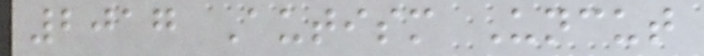2017 Autism Uncut
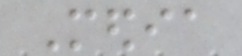Media
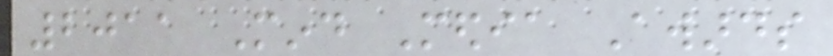2011 Mind Media Awards
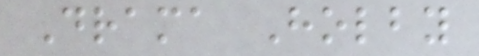Drama Holby
